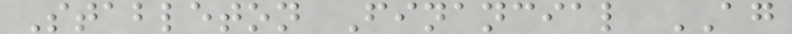Stableton Financial AG
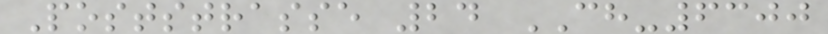Poststrasse 24 CH-6300
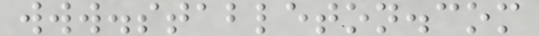www.stableton.com
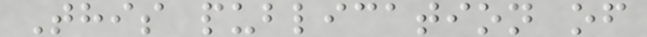This publication of
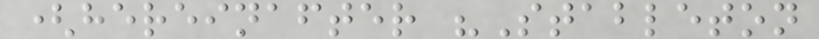(hereinafter "Stableton
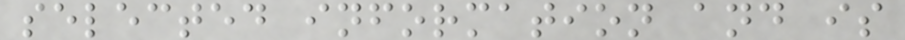selected information and is
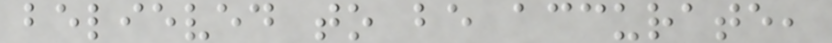believed to be accurate,
